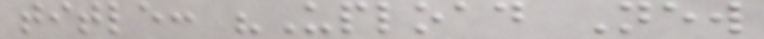title: "Upload New
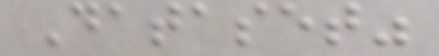Dataset"
